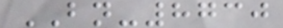BN-8730
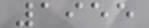1955
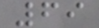69
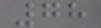78
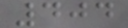404
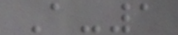A-1
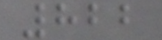822
